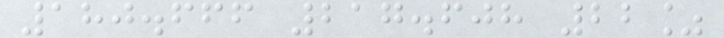180.666 217.608 22%
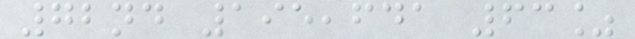72nd 195,641 63%
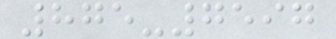875-7597
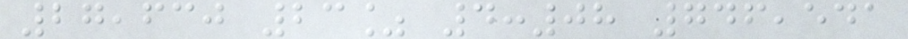27,630 23% 4:08 746,541
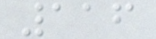116
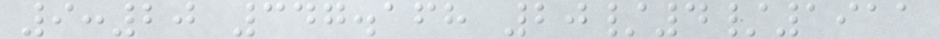9:20 347.168 20/4/1911
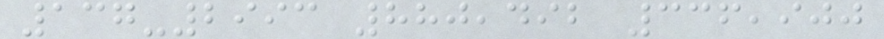137-2993 880,492 336,900
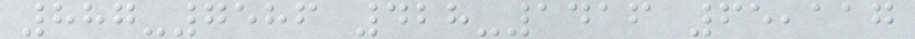887-7586 428-1416 65,117
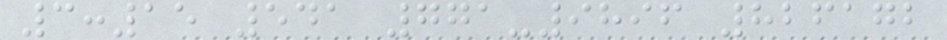3:15 541 771-9896 826172
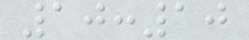10:10
